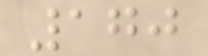170
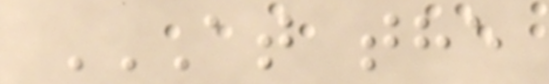AT THE
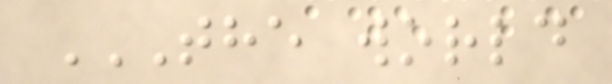THE WORLD
